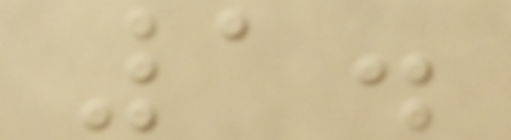1.
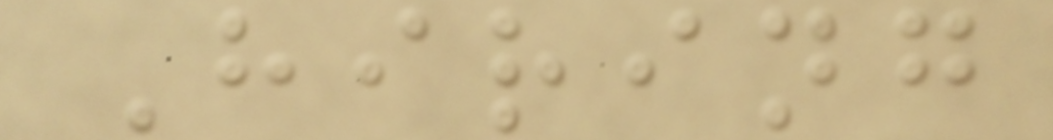Hiring
